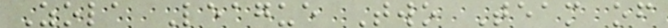Zola League Two Team of
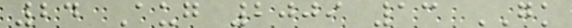24 Aug 2009 13 GK
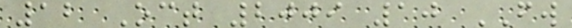12 Oct 2009 10 FW
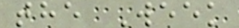the Week
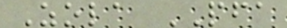Zola PFA
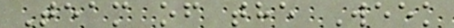Team of the Week
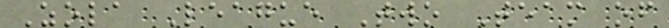Zola League Two Team of
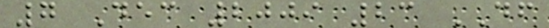7 Dec 2009 23 DF
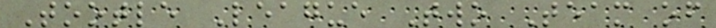Tootle League Two Team of
